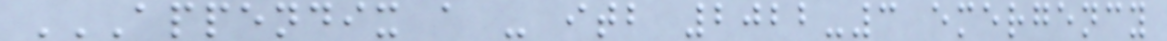APPENDIX A - ITB 2022-3 EMERGENCY
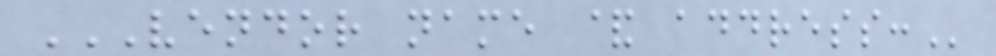VENDOR NAME & ADDRESS:
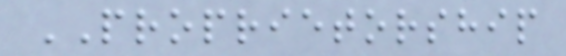PROPRIETORSHIP
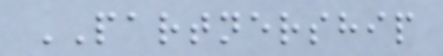PARTNERSHIP
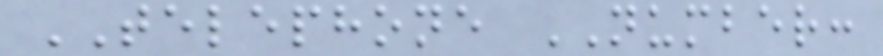TELEPHONE NUMBER:
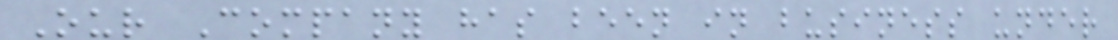Our Company has been in business under
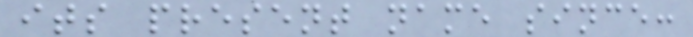its present name since:
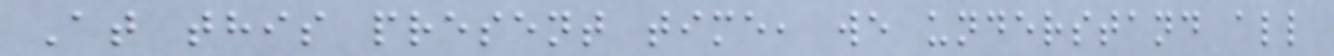At this present time, we understand all
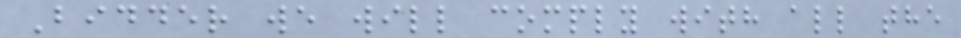Bidder we will comply with all the
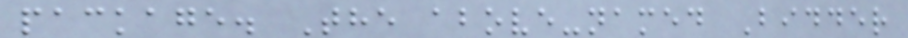package. The above-named Bidder
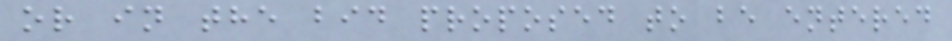or in the bid proposed to be entered
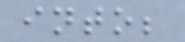into;
